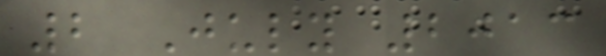2 July 2013
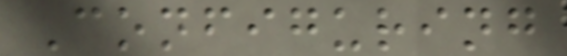Configuring
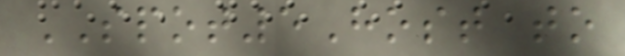SPOT5Host to
